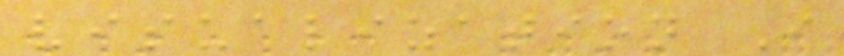visualization I
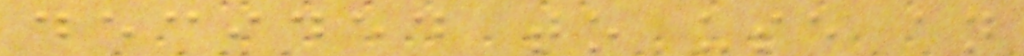decided to use an
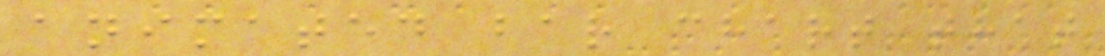animated bar chart that
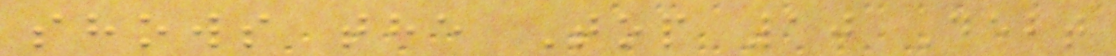shows the Top 10 Debt
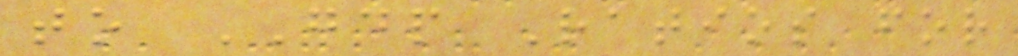to GDP Ratios for
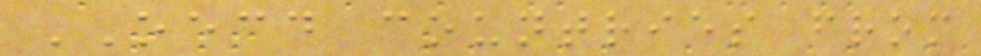OECD countries from
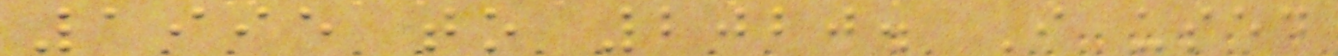1995 to 2020. I used
